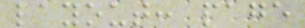layout: page
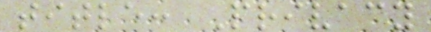title: Privacy
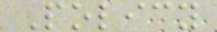Policy
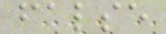false
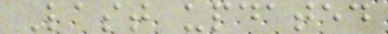Last updated
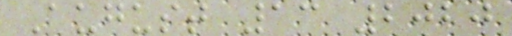August 13 2020
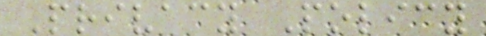Privacy Policy
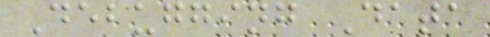Debugging Data
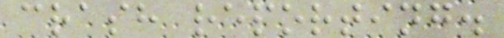crash reporting.
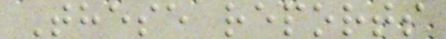These reports
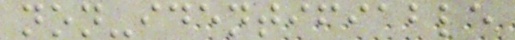non-identifiable
